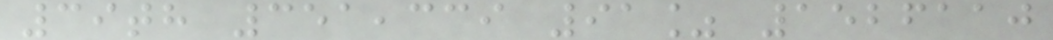39th 351,339 91% 1526110
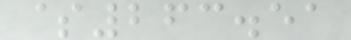$263.51
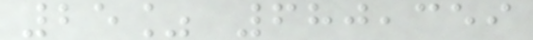25% 680,359
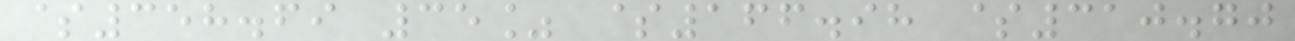$358.69 35% $166.98 $310.70
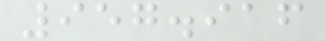957.916
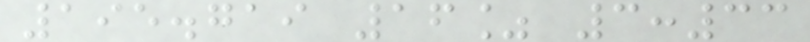195.719 16% 3:33
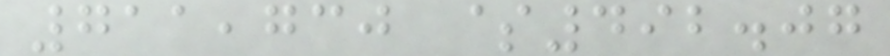711,730 $492.07
